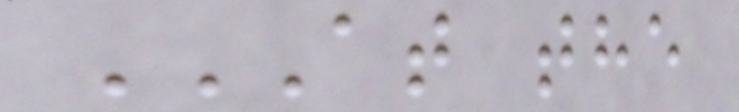AT THE
